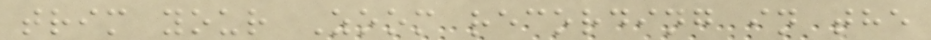trim your Zoom recording in the
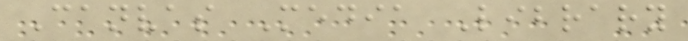Canvas Media Library
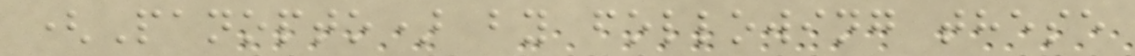(Panopto) by following these
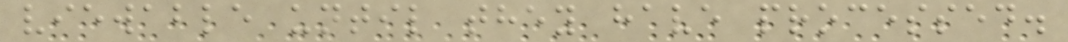viewable until they have processed.
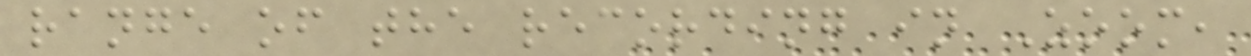range of the recording in Zoom,
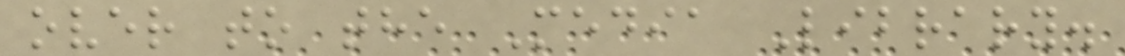over to the Media Library.
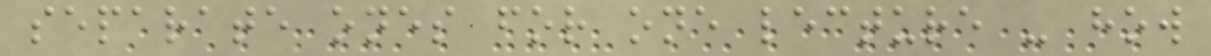separate ones for one lecture - how
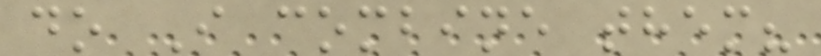do I combine them?
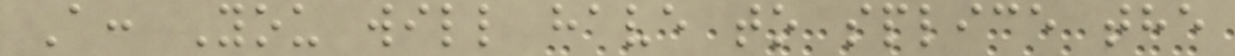A: You will have to splice the
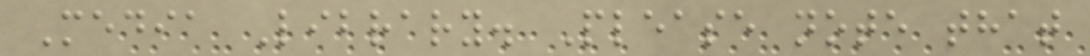Media Library. Please note that
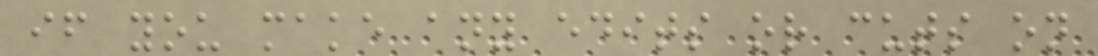if you make any edits or cuts on
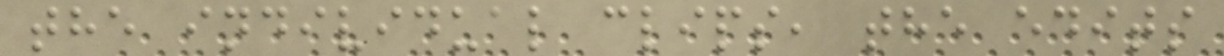the individual clips, the edits
